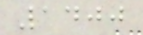1400
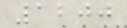1200
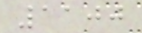1100
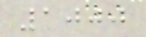1000
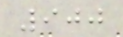900
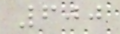600
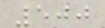500
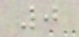0
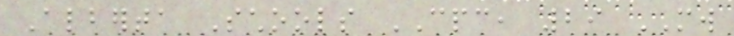Alberta Schools CPC, 29 MW
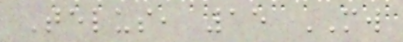Telus, 15 MW
